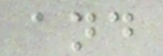and
